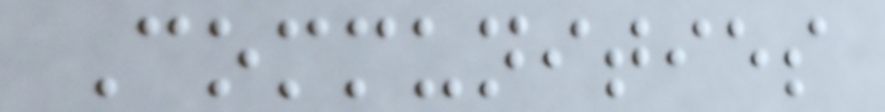Communities
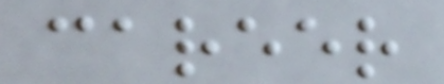career
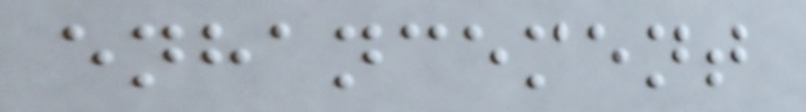enhancement
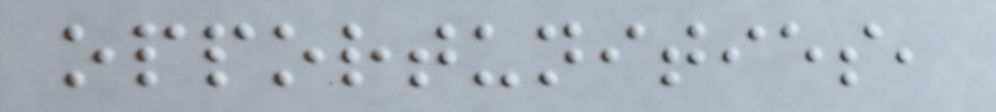opportunities,
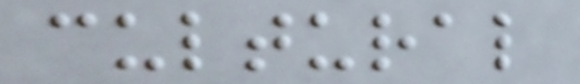cultural
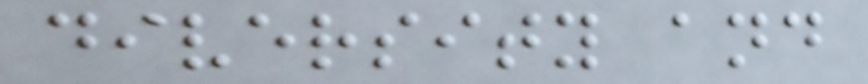diversity and
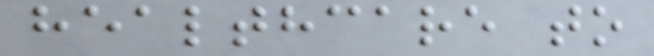healthcare to
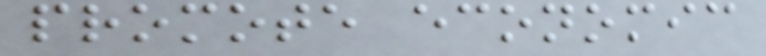promote economic
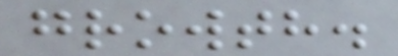growth.
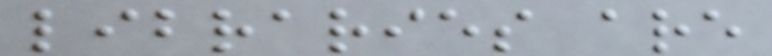libraries are
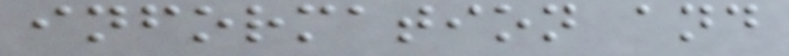information and
